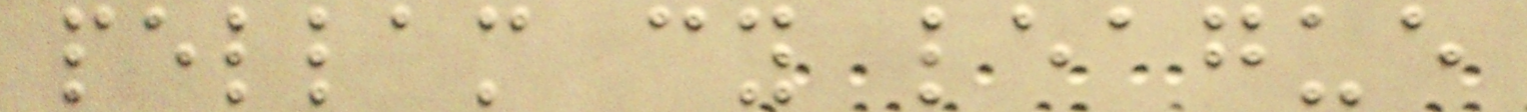pellam cy league
